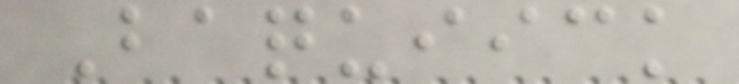Baquiick
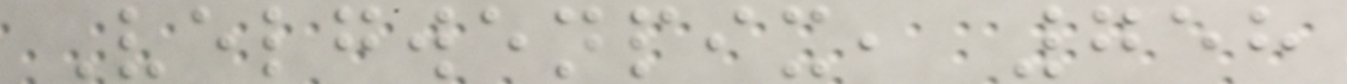Velgwenpix, 758
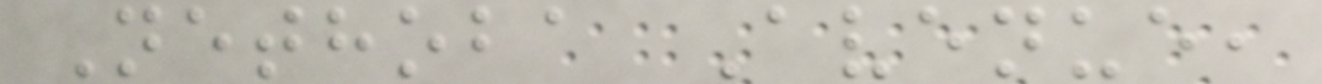Nethoba Avenue,
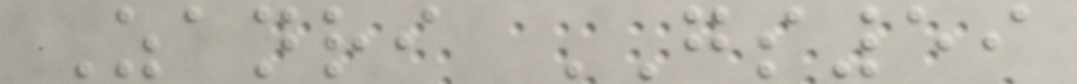Zanri GS59
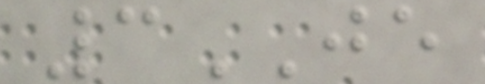3JE
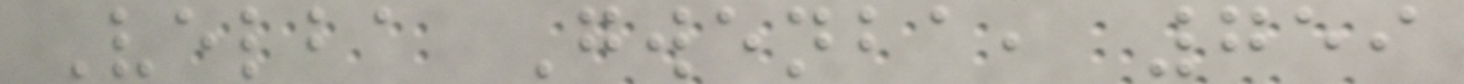Velba Gwenba, 759
